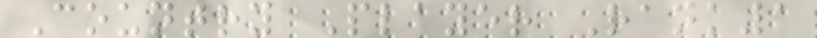Country Player Rank1
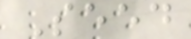Seed
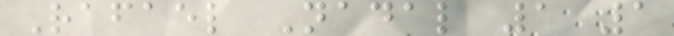Rafael Nadal 1 1
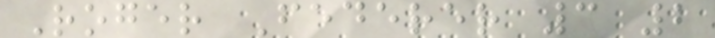Roger Federer 3 2
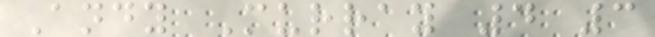Andy Murray 4 3
